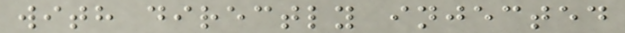with directly injected
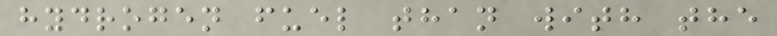hydrogen fuel than with the
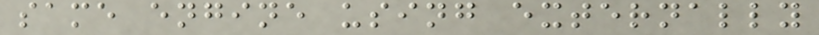same engine using externally
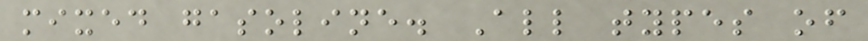mixed gasoline. All types of
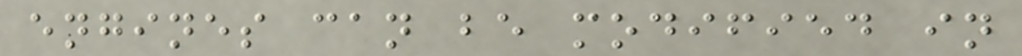engines can be modified in
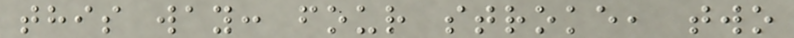this way: four stroke, two
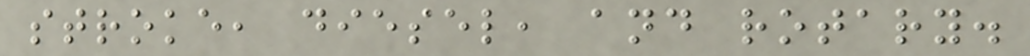stroke, diesel, and rotary.
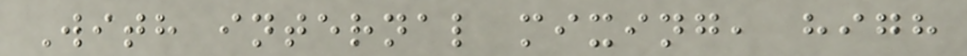With internal mixing, high
